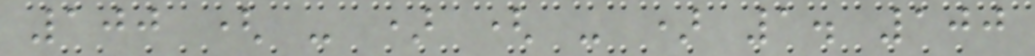100 ( - ) ( - ) 1. 100
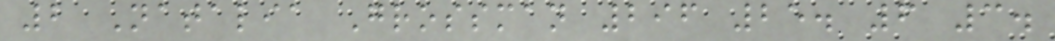2 Natalia Grossman 296 25. 6 3.
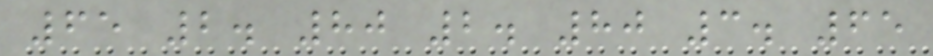65 2. 80 2. 80 3. 65
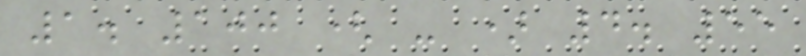1. 100 ( - ) 4. 55
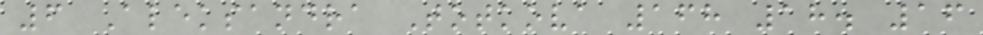6 Aleksandra Totkova 168 18. 16
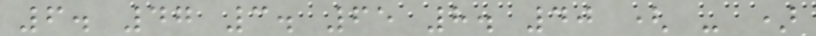6. 47 3. 65 8. 40 ( - )
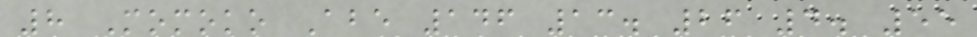8 Momoko Abe 146 13. 26 4. 55
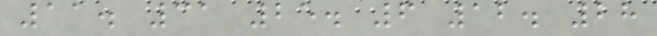11. 31 25. 6 12. 28
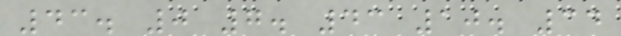43. 0 7. 43 10. 34
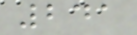241
